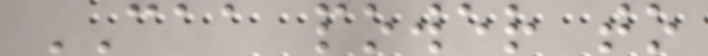CAA power to
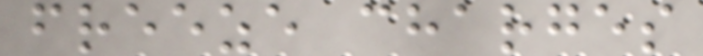freeze charges
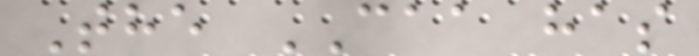The CAA has
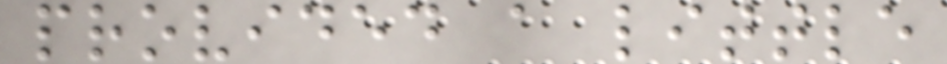provided a little
